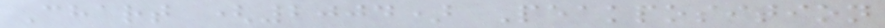Chart (2004) Peakposition
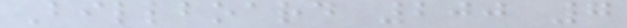Billboard 200 7
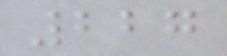227
